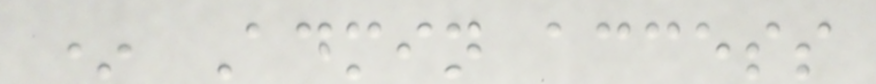* Admin access
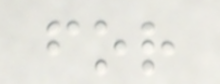for
